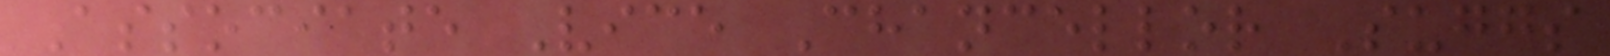Associate Vice Chancellor Suggs
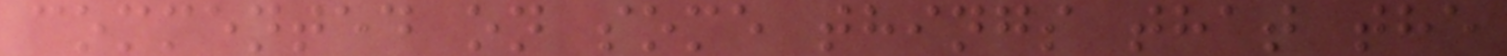commented on some things that the
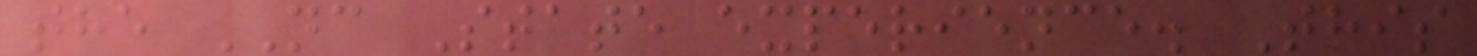the NC State experience. This
